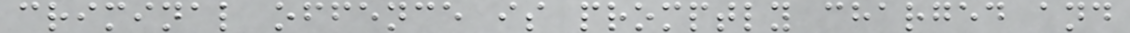criminal offence is promptly charged and
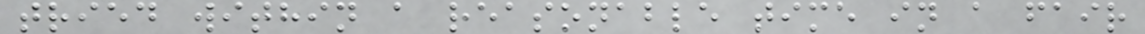tried within a reasonable time in a fair
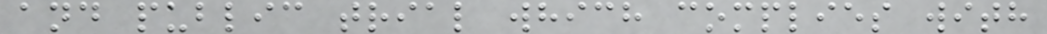and public trial which complies with
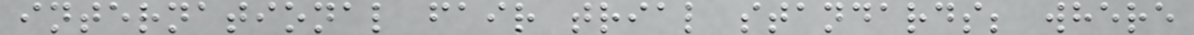international fair trial standards; where
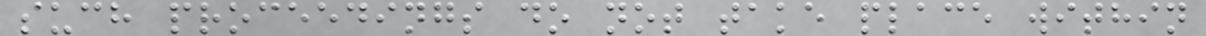such proceedings do not take place within
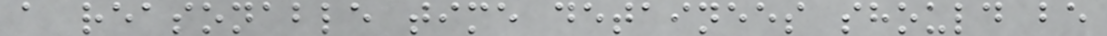a reasonable time detainees should be
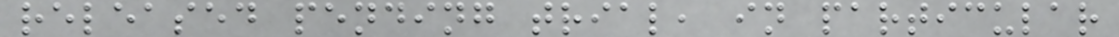released pending trial, in particular
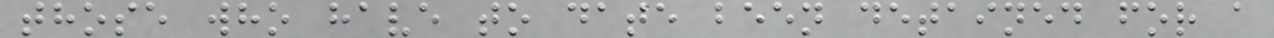those who have to date been detained for a
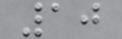10
